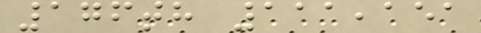176th 111,151
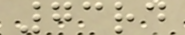73rd
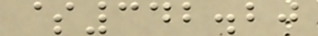$342.20
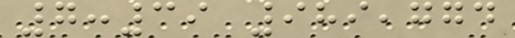7:39 989,774
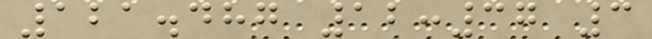121.487 12:37 3
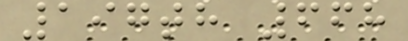197th 668
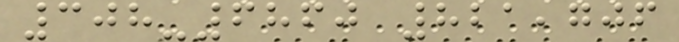308-6860 821,706
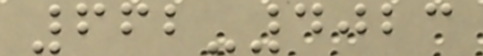662-4023
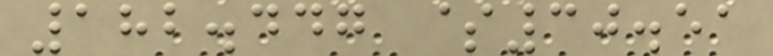182.447 $30.51
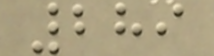289
